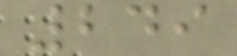249
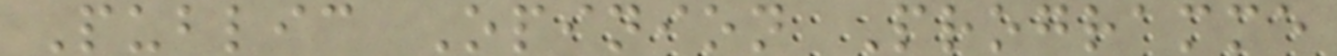Public Opinion Programme
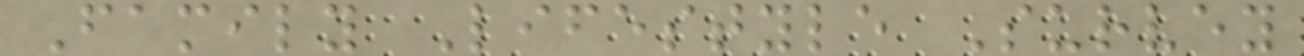Family Lifestyle Survey
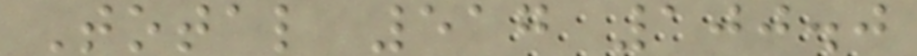Total 517 100.0
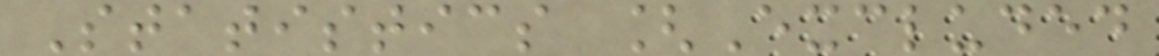Statistics [Excluded
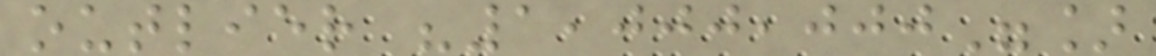outlier "1,000,000"]
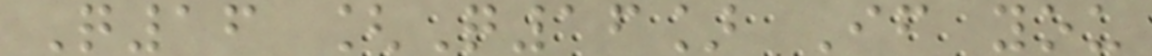Q16 [Q16] If you
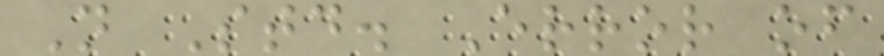N Std. Error of
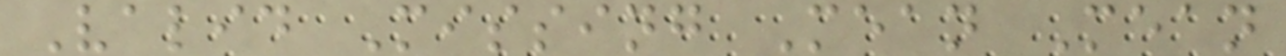Valid Missing Mean Mean
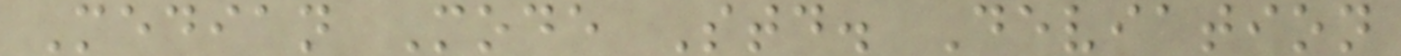Median Mode Std. Deviation
